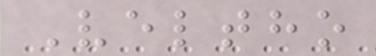Veltho
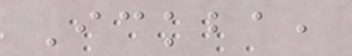Ickba,
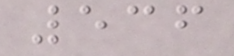536
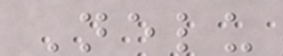Nelu
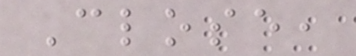Close,
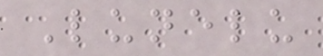Lunelu
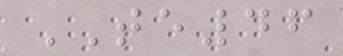TE46
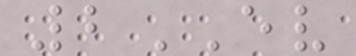2EV
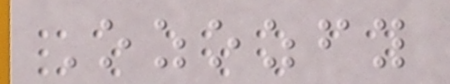Ozozfy
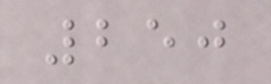250
